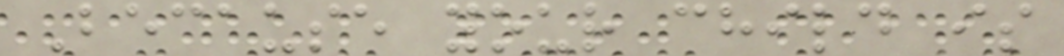Because your child is
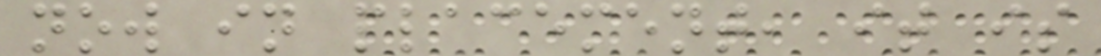now in placement, it is
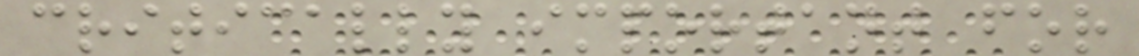critically important for
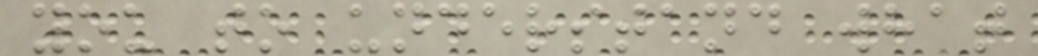you to understand what
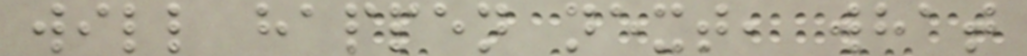will happen next, what
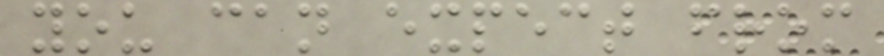you can expect from
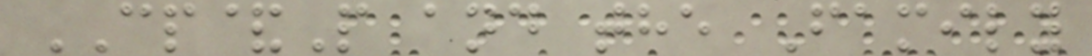CP&P and the Family
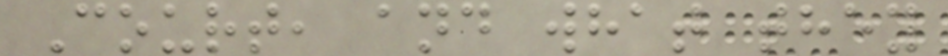Court, and what they
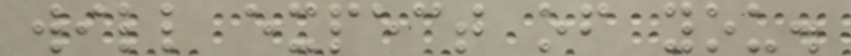will expect of you.
